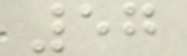57
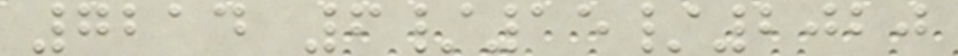7214 6/15/2020
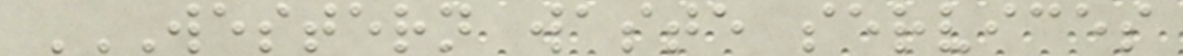WESTERN WASTE SERVICES
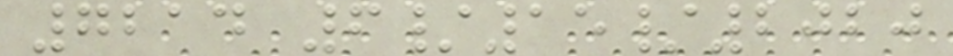7214 6/15/2020
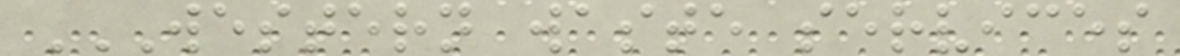WESTERN WASTE SERVICES
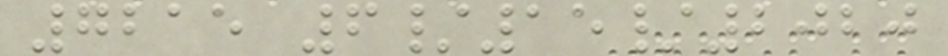7215 6/15/2020
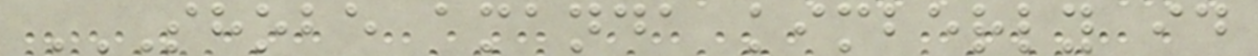SHOBE AMANDA KIMBERLY ID
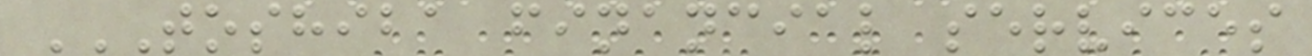TOSHIBA FINANCIAL SERVICES
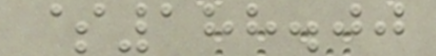$188.00
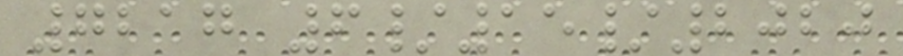7217 6/15/2020
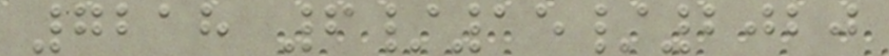7218 6/15/2020
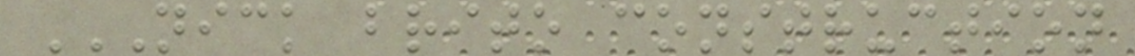NICK BRITO CONSTRUCTION
